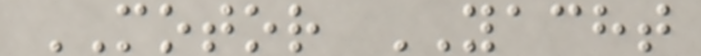MOTOR YACHT
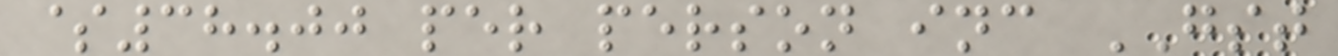$38.00 per person inc GST
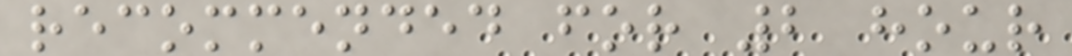recommended for 2 hour
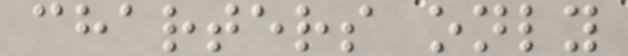charters only
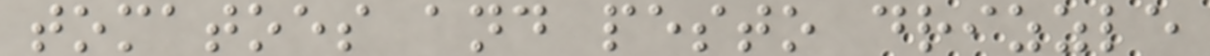tomatoes and pesto drizzle
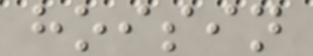hoisin
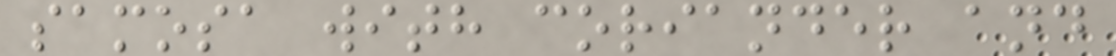samosa with coriander and
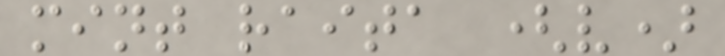mint raita (v)
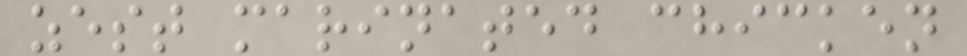zest marinated chicken
